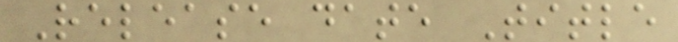Release date Title
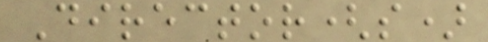Director(s)
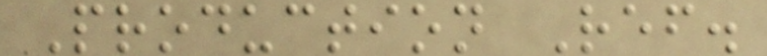Production Ref.
